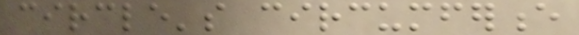circle's circumference
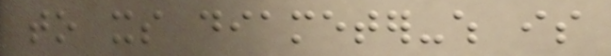to its diameter-which is
